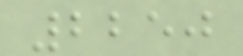2250
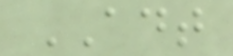ADT
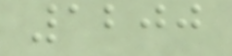1200
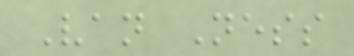Van Ness
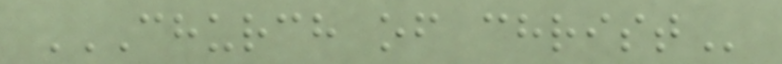CHURCH OF CHRIST
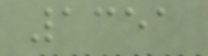1351
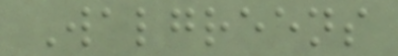Walgreens
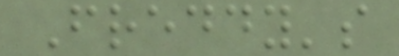Freddy's
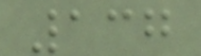137
